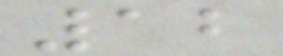12
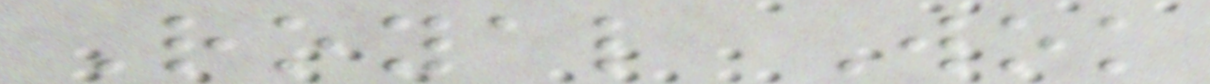Royal Wok
